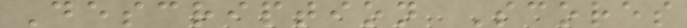Description Scores
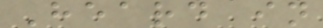Heard in
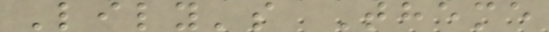Lily's Theme
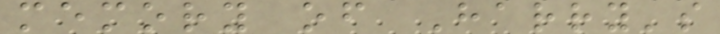memory of Harry's
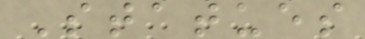Statues
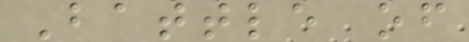Battle of
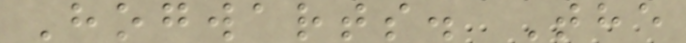Hogwarts. The
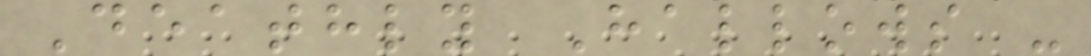Deathly Hallows -
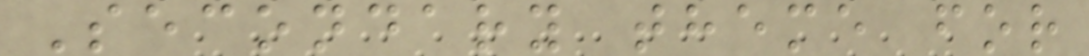Secondary theme for
